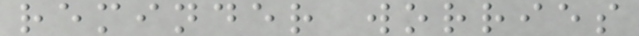reminder worries
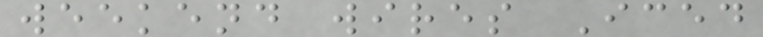weekend wires Iced
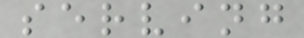serving
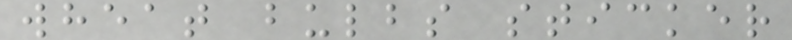wheat bulbs sticker
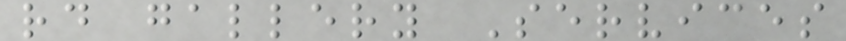rd gallery Services
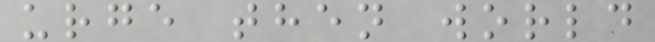urge then world
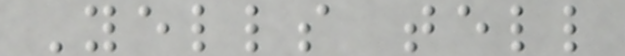Yells tell
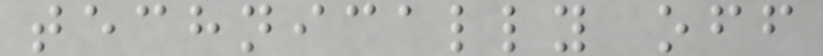technically off
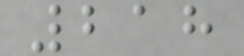218
